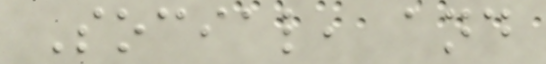Social, and
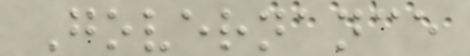Governance
